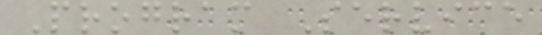Program Service
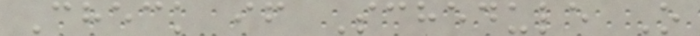Check if Schedule O
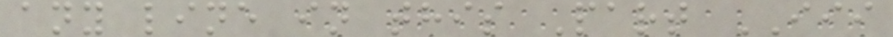any line in this Part III
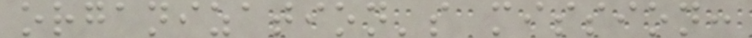organization's mission:
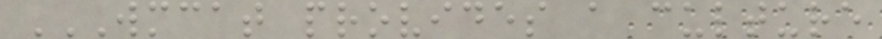WMCAT PROVIDES A CULTURE
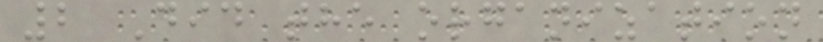2 Did the organization
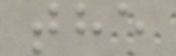the
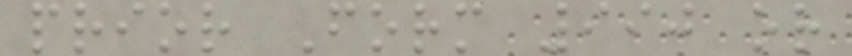prior Form 990 or
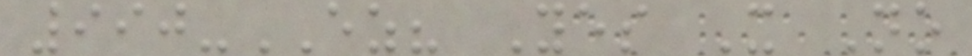990-EZ? Yes X No
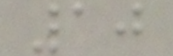10
